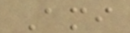Ami
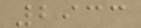2933
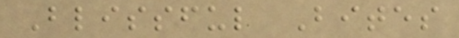Blissful Bites
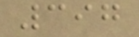397
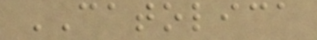CATOLICA
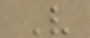V
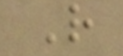R
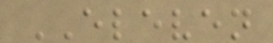ELEVEN
